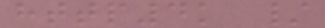http4k /
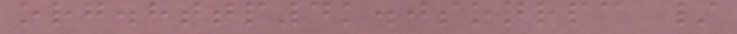org.http4k.jsonrpc /
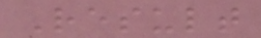Result
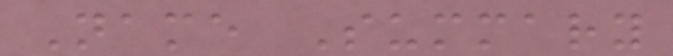Name Summary
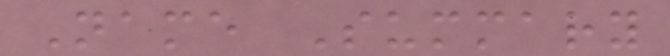Name Summary
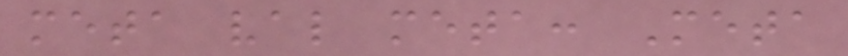meta val meta: Meta
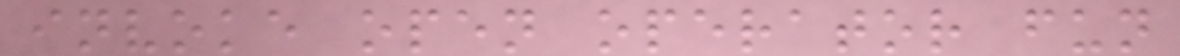invoke open operator fun
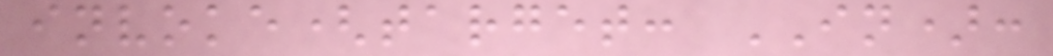invoke(target: IN):
